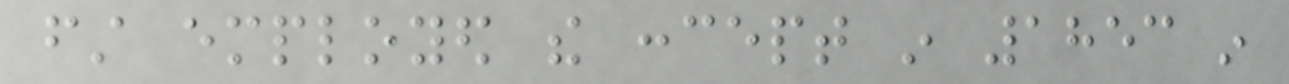first employed the concept in 1853 in
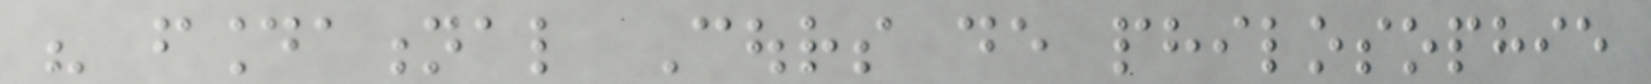his foundational Cours de philosophie
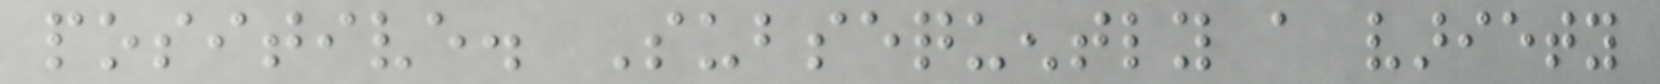positive. Subsequently a variety
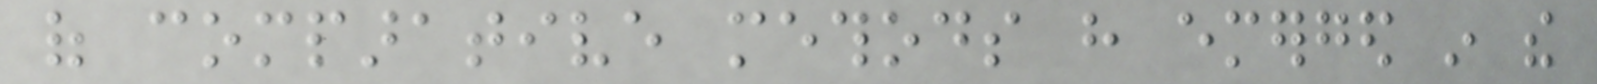of comparative methods have emerged in the
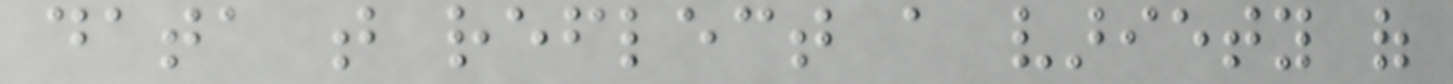data that reflect a variety of
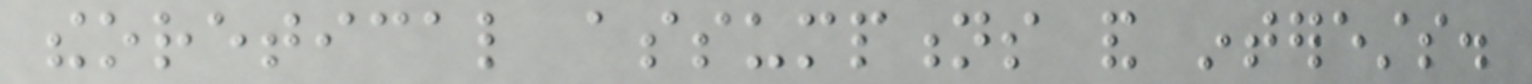theoretical assumptions and interests.
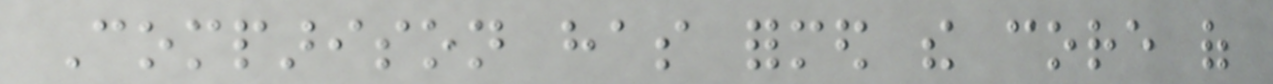Comparison has formed the core of
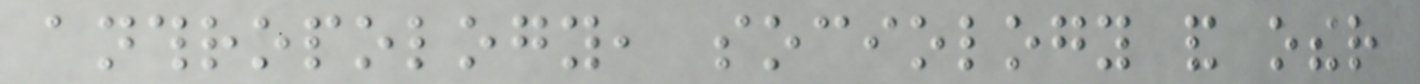anthropology, sociology and other
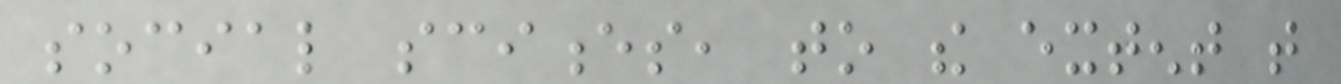social sciences, to the extent that
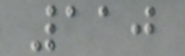110
